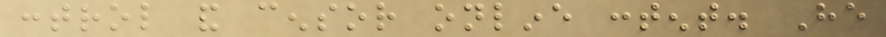control and censor online content. He
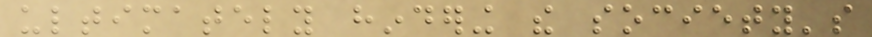ultimately hindering the society's
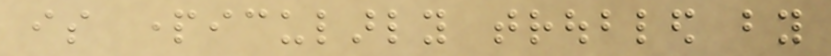is particularly troubled by
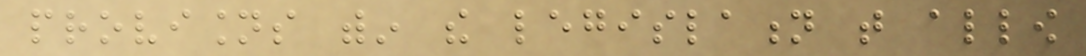provisions within the legislation that allow
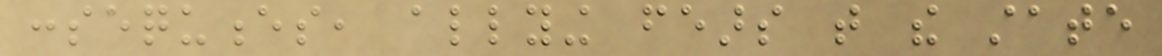consequences, allying fears that the state
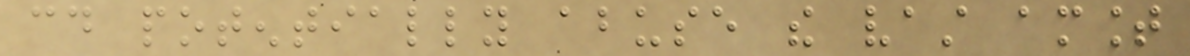could potentially abuse the vast amount
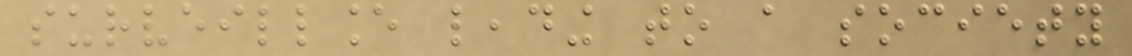surveillance leading to a society
